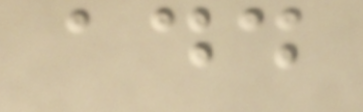add
